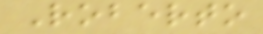Roberto
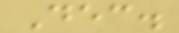Dec.
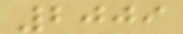2009
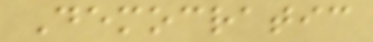Democratic
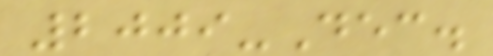2009-Dec.
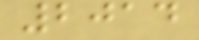2014
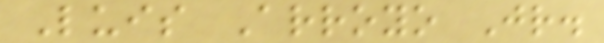Luis Arroyo Jr.
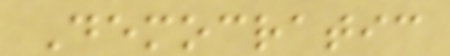Democratic
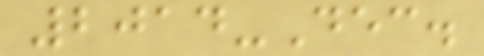2014-Dec.
